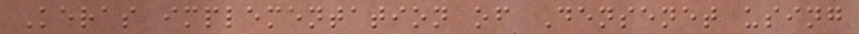Keras implementation of Densenet using
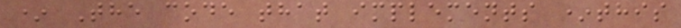* The code that implements *this
